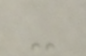-
